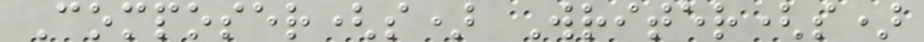Composer(s) Writer(s)
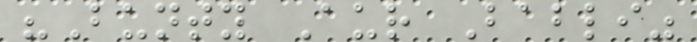"Bunty Aur Babli"
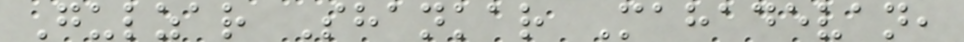Gulzar Shankar Mahadevan,
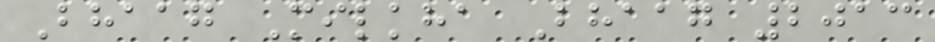Bhaag Milkha Bhaag 2013
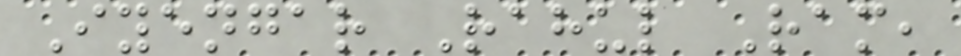Iyengar Rahul Ram,
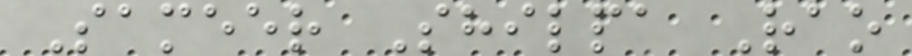Sameer Shilpa Rao
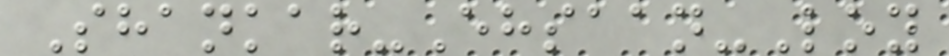Shankar-Ehsaan-Loy
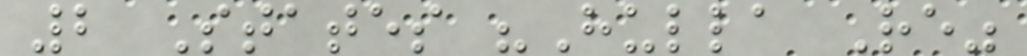2 States "Hulla Re"
